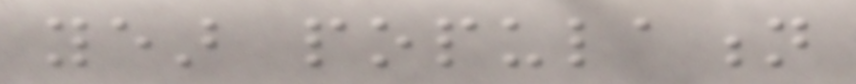year population
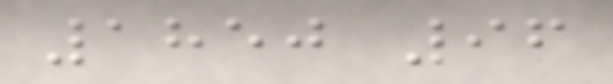1850 96
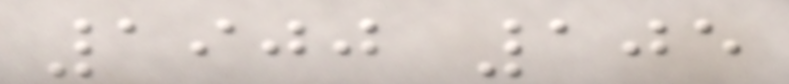1900 105
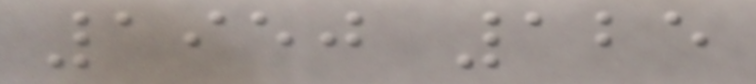1950 125
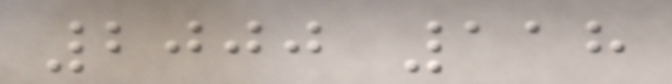2000 118
